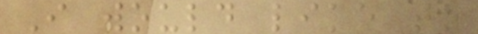I would like to
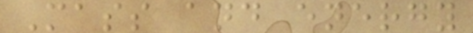Mass and energy
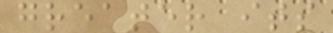greater its
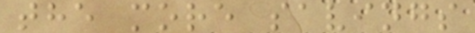the more savings
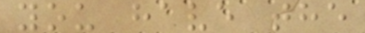you have the
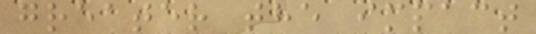greater the impact
